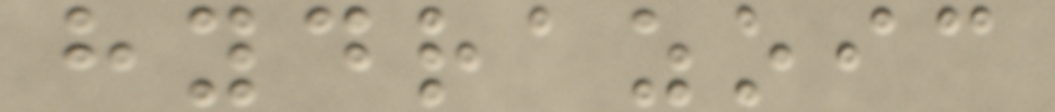hydrazoic
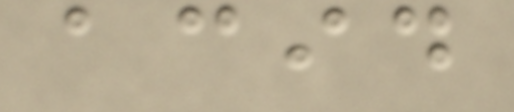acid
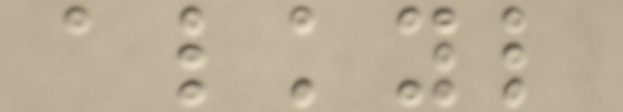alkyl
